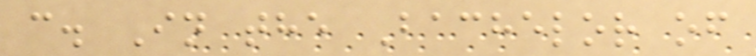c. In the Bachelor of
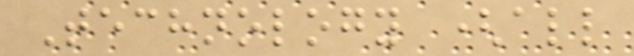Technology (all
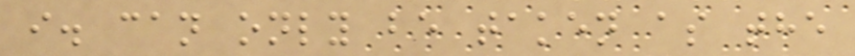i. can only be taken as the
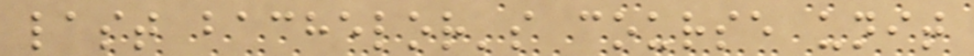last bachelor's course unit
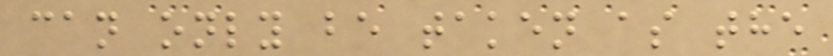can only be taken as the
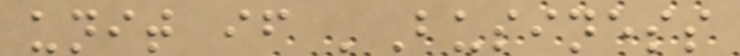unit if 'Business
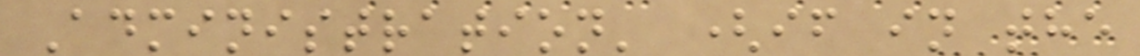Administration' (if in the
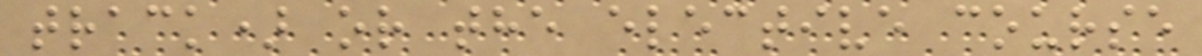track) or the elective course
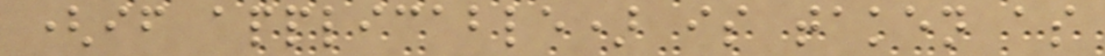(if applicable) is taken as
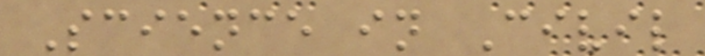Science in Civil
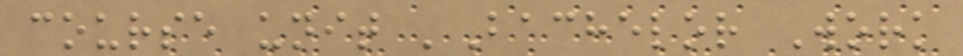course unit 'Bachelor Work
